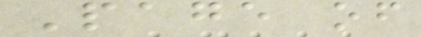Page of
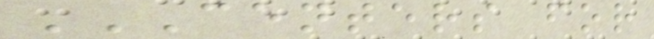CENTERS FOR
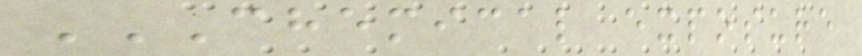CHEMICAL EXPOSURE
